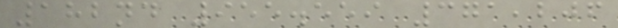182nd 955.559 371,206
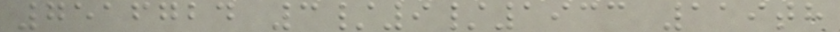7516724 3/9/1933 119th
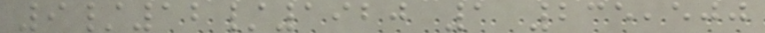9/12/1920 1 235,500
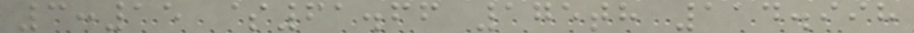3:15 $61.66 175th 114.998
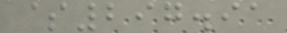$297.91
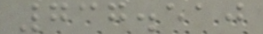737.510
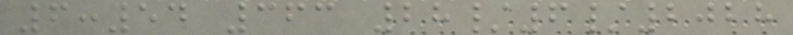6:54 363 28/6/2028
